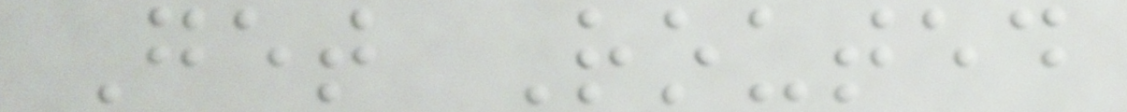Get Routed
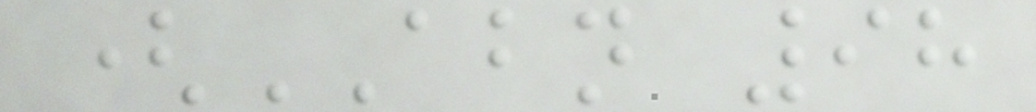(ABN 98
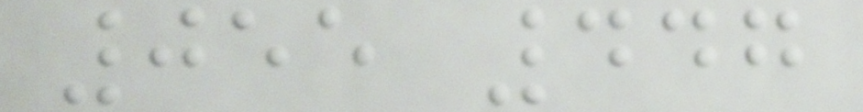055 447
